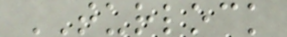TURLOCK
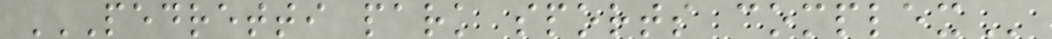PEDRETTI PARK SPORTS COMPLEX
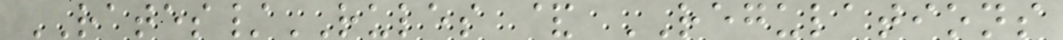RATES/RULES & REGULATIONS
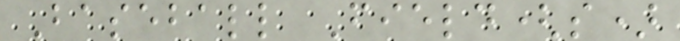Baseball Field(s)
